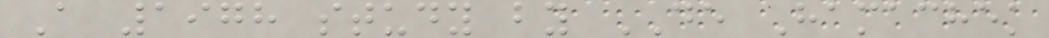A 1978 study by DE Hamachek
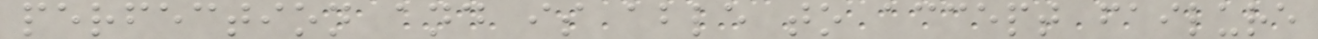perfection and is able to accept failure
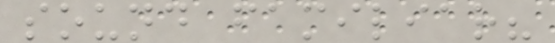sound familiar?
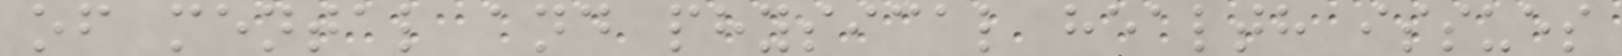of mental and physical health issues
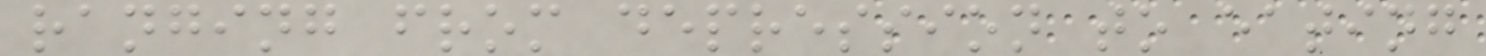ranging from depression to eating
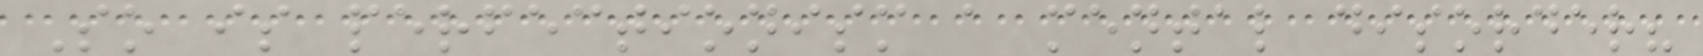So is perfectionism a mental disorder?
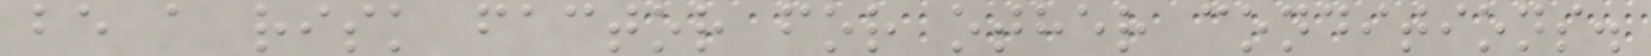be a risk factor for other conditions.
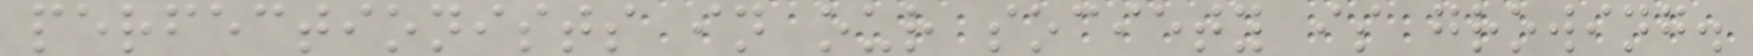perfectionists in our society is growing.
